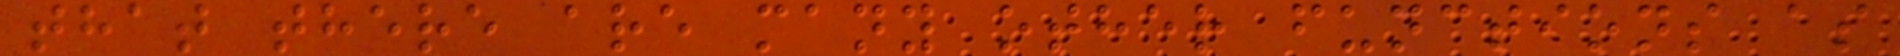that there are many other functions as
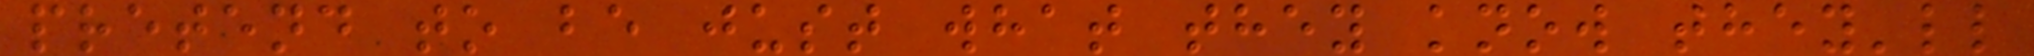pretend to be just what they know they'll
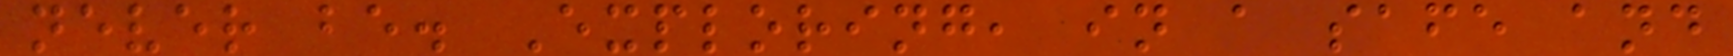never be. Exploring, in a safe and
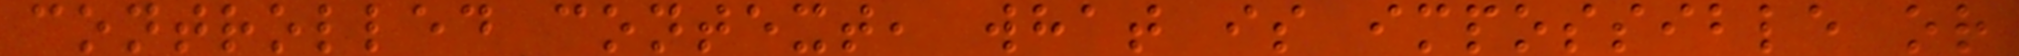controlled context, what is impossible or
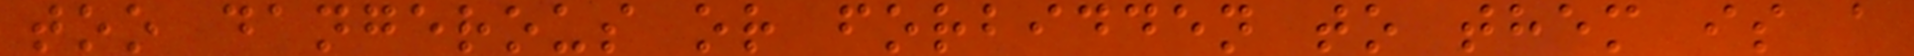too dangerous or forbidden to them is a
